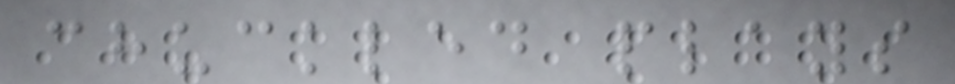chuckled plays
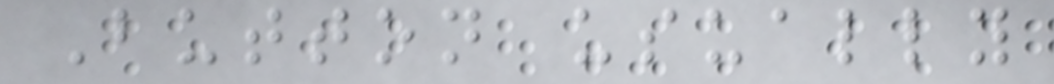Button usually
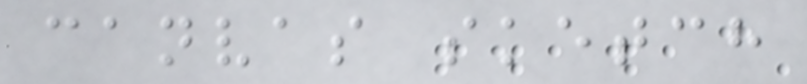canvas sketch
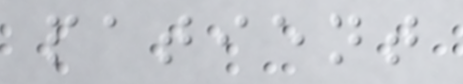patient
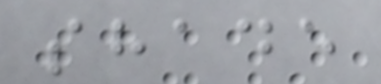shade
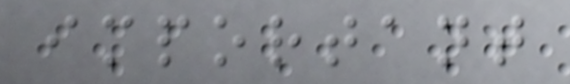important
